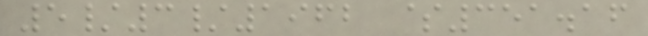5/3/1962 $351.16
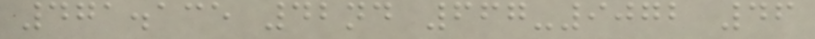471.135 42nd 667-9072 46
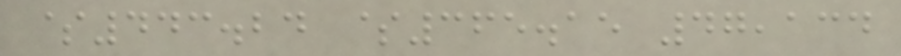$443.24 $365.15 47,134
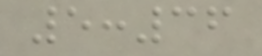5:36
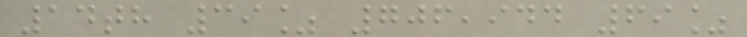14th 39% 706,944 69%
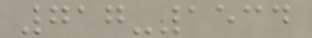717-1534
